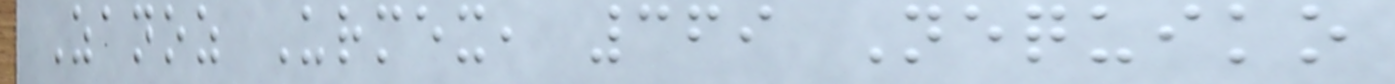Zanoz Urmex, 369 Nequiko
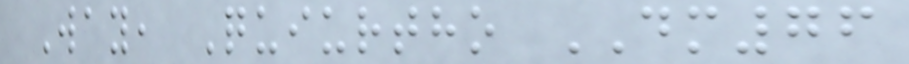Way, Quiurtho DM76
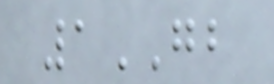1GB
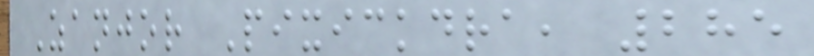Zanjor Pixickdra, 285
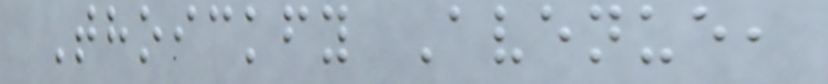Thoickfy Avenue,
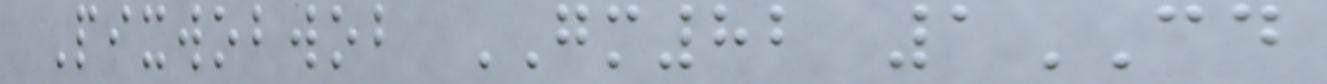Pixwobwob GM82 1CD
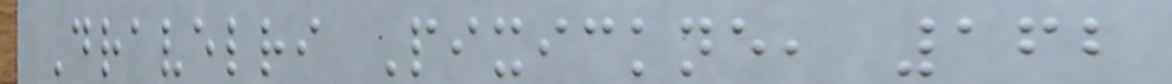Dravelri Pixickne, 162
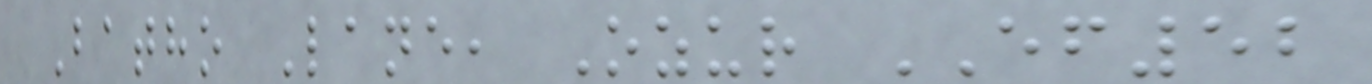Batho Lane, Ozur EF52
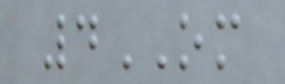4OM
